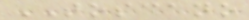TOSCANO
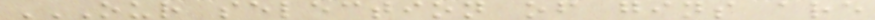OUR SELECTION OF GINS ARE
